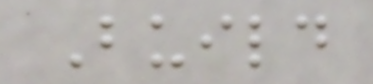Build
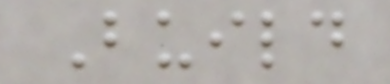Build
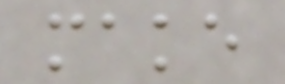make
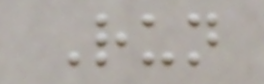Run
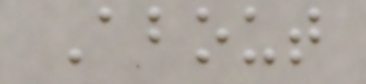About
